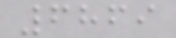6869
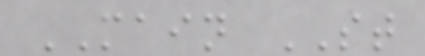MAIN ST
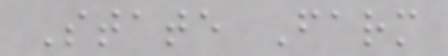State Farm
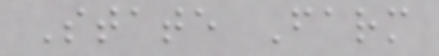State Farm
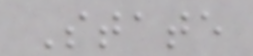State
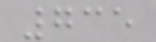735
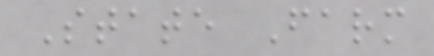State Farm
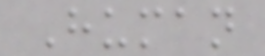Human
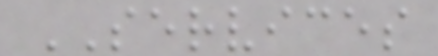SERVICES
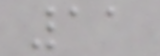11
